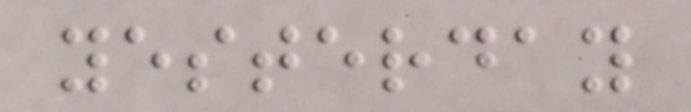yesterday
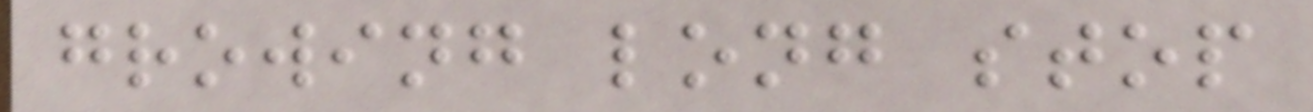growing long stop
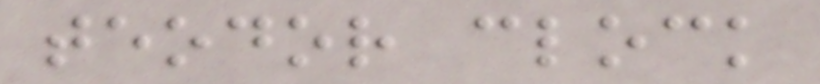teodor clock
